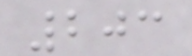203
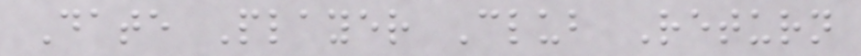Date Player Club Return
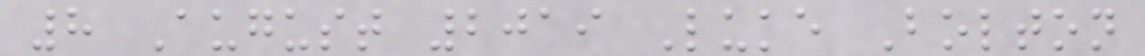8 August 2019 Luke Bolton
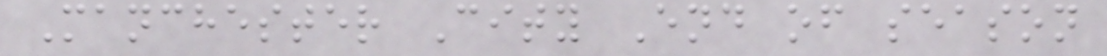Manchester City End of season
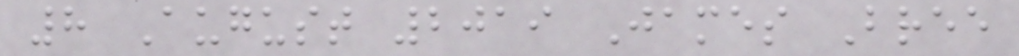8 August 2019 James Bree
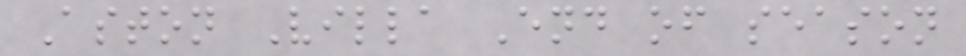Aston Villa End of season
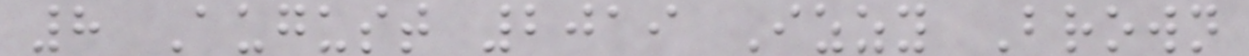8 August 2019 Izzy Brown
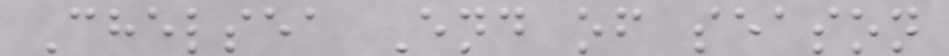Chelsea End of season
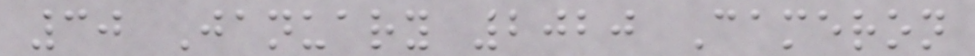30 January 2020 Cameron
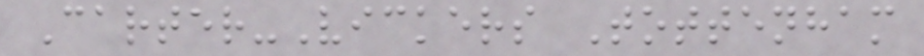Carter-Vickers Tottenham
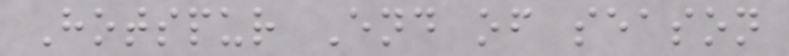Hotspur End of season
